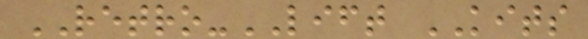RETRO-LIFT KITS
